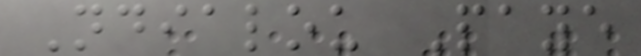Ndialou Paye
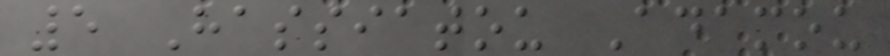5 Hassiatou Adamou
